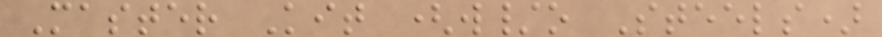Master Kit (w/o Steels)
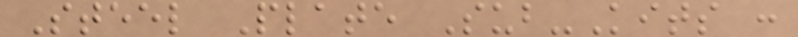Steel Plate Sub-Kits :
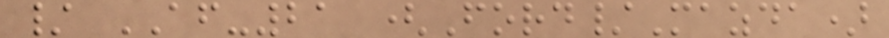/ AF-21 (Ford/Mazda)
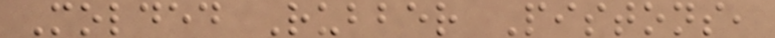Molded Rubber Pistons,
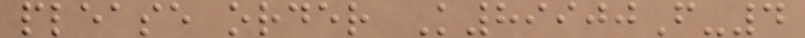please order K89900F-4
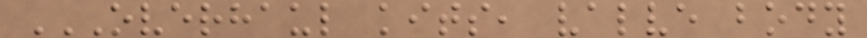OVERHAUL KITS, VALVE BODY
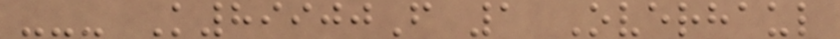--- K89900F 1 Overhaul
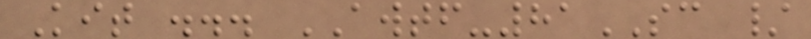Kit ... AWTF-81SC /
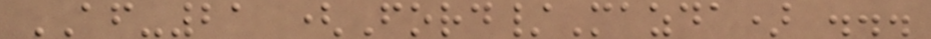AF-21 (Ford/Mazda) ...
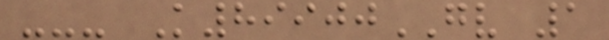--- K89900GV 1
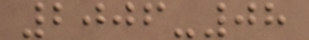2006-08
